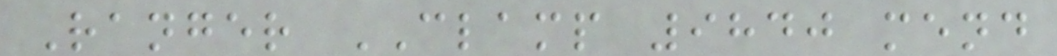Ranger CLAMP 9840 mend
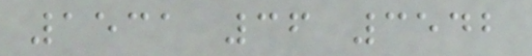1531 36 3542
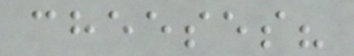cheeses?
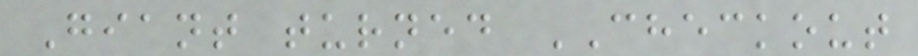Giant turned CHECKOUT
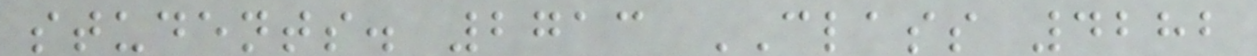students. 2713 CLASS 4282
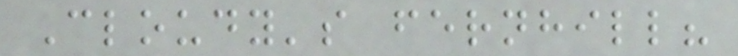Cloudy's fernhill?
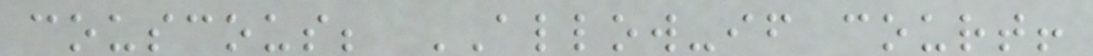couscous; ALLOW-if court!
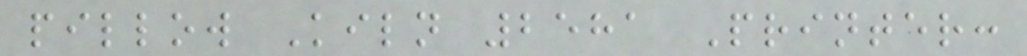pillow Kiln 2581 Printer:
